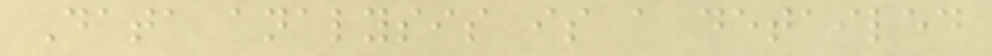Data analysis is a detailed
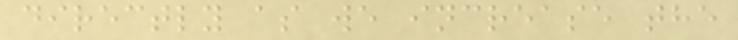directly as we increase the
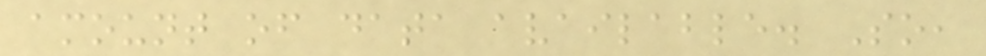amount of data available. So,
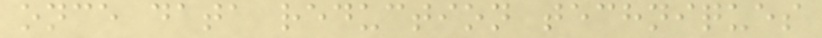once data reduction techniques
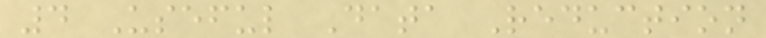4 Useful Data Reduction
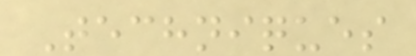Techniques
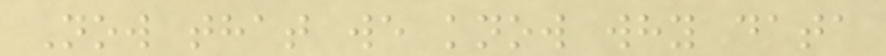Now that we know why data
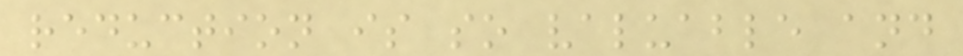reduction is so valuable and
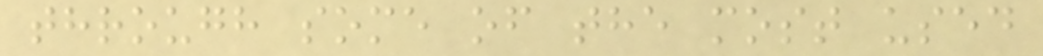through some of the most used
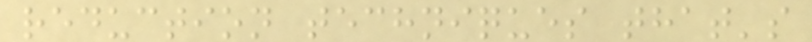reduction techniques that's
